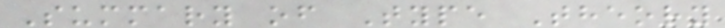Summary of Type Theory
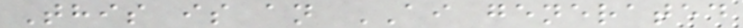This is an AI generated
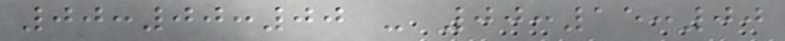00:00:00 - 00:15:00
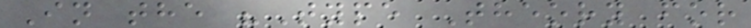In the "Type Theory for
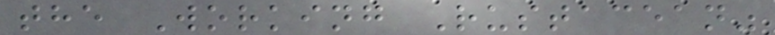the Working Rustacean"
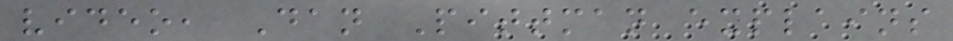video, Dan Pittman explains
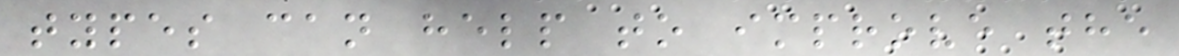types can help to improve the
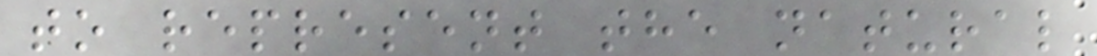to represent the natural
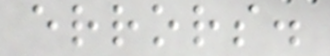errors.
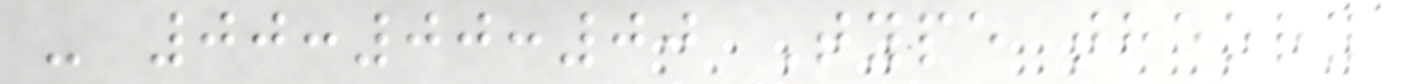- 00:00:00 Type theory
